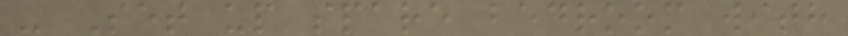- Set up spare bedroom with
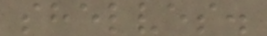shelves.
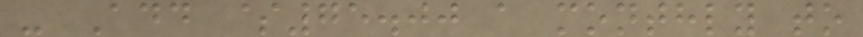- Add $75.00 a monthly to
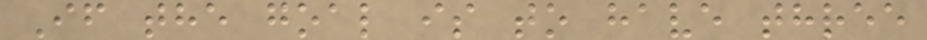If the goal is to have three
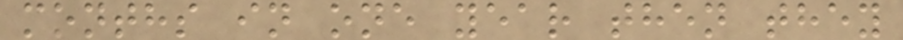months in one year then they
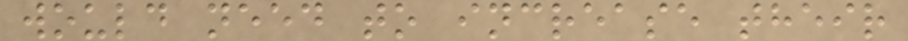would need to increase their
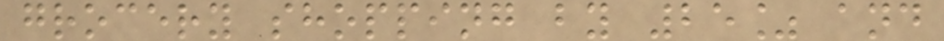grocery shopping by 25% and
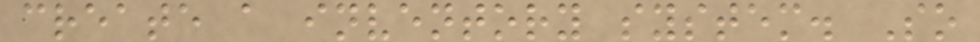create a inventory system. So
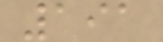191
